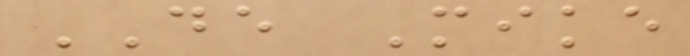DE Mike
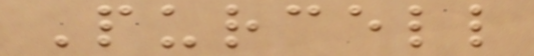Purcell
